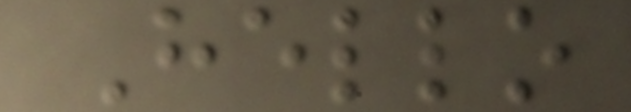Hello
